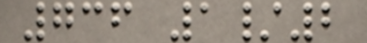736 1/2
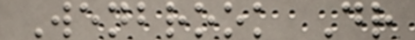Wenbrook Dr
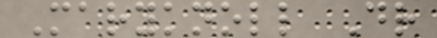Maryknoll Dr
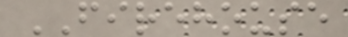FIREHOUSE
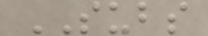SUBS
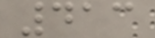413
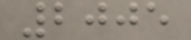2005
